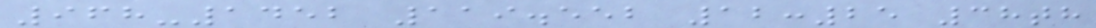968-1452 119.552 12:25 38th
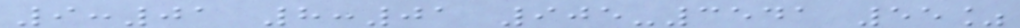9:01 8:01 905-3541 55%
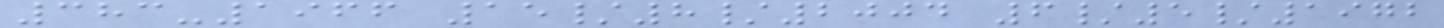383-1966 15/8/2004 6/5/1972
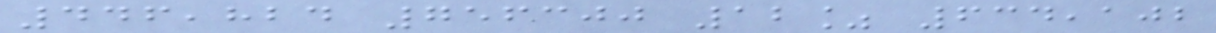446,824 756300 12% 634,102
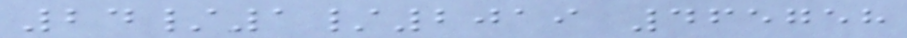24/1/2019 465758
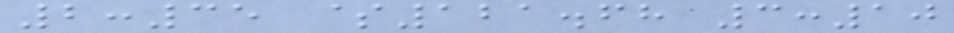2:35 $121.68 3:10
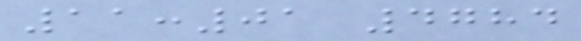11:01 4784
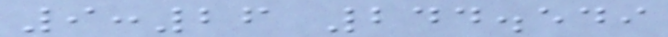9:26 244.549
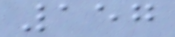157
